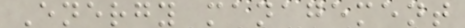Energy management
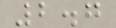2.7
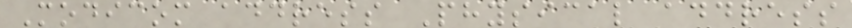Modicom address Physical address
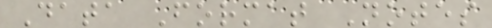Data Format Notes
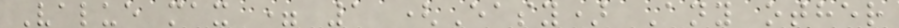Value max = 1 (Easy) Any other
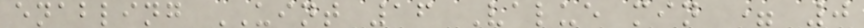enabling UINT 16 Value min = 0
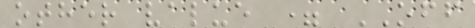other value = OFF
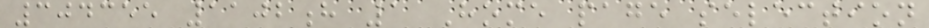304355 1102h 1 Home page selection
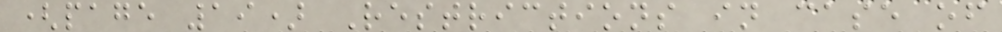(page 19) Restrictions in case of
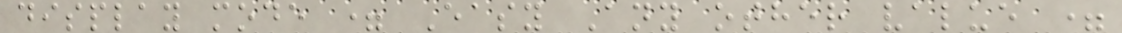display mode = Easy Any other value =
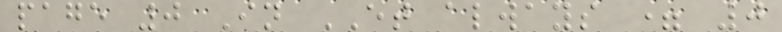page 0 In ET always = 0
